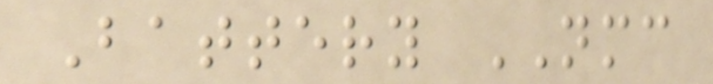Battery NMC
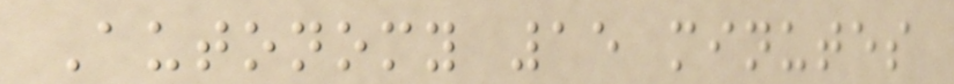Autonomy 15 minutes
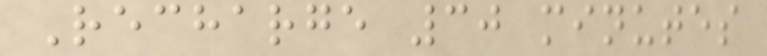Recharge 30 minutes
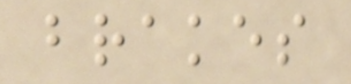brakes
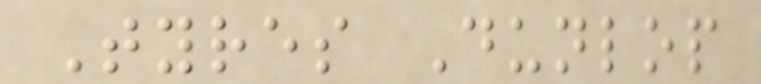Tyres Dunlop
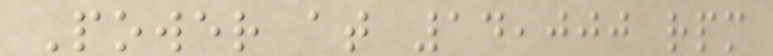Power at 14,000 rpm
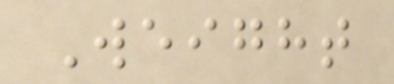Weight
